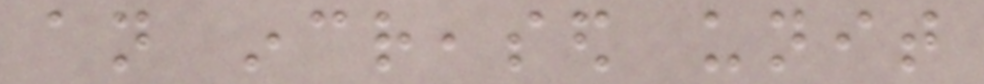an increased unit
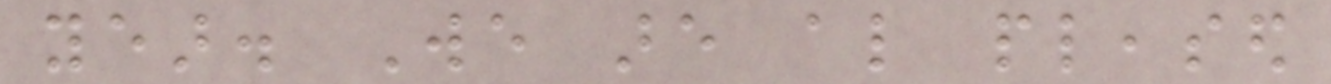year. We are also pleased
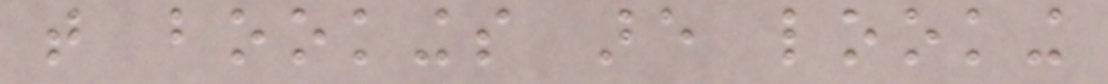that bookings are looking
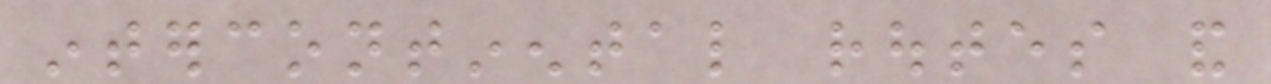intercontinental routes and
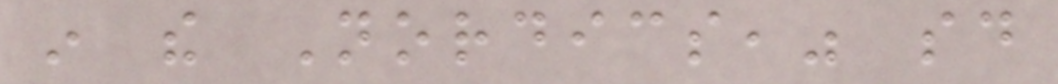in the Nordics," said
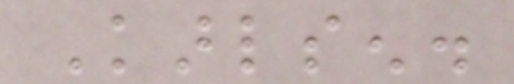Karlsen.
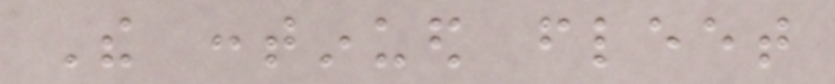The continued fleet
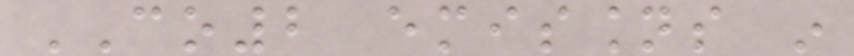CO2 emissions in
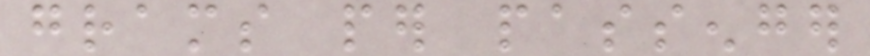grams per passenger
